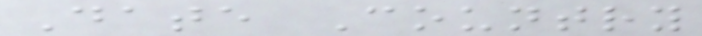Date Country
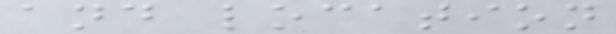and location
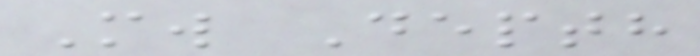Mw Depth
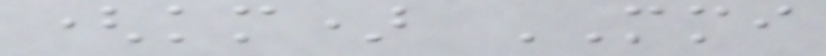(km) MMI
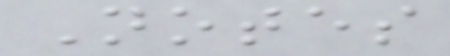Notes
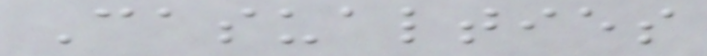Casualties
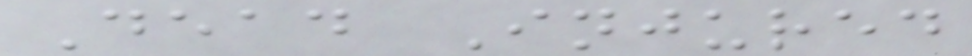Dead Injured
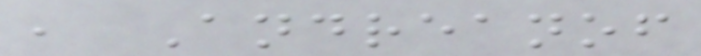, Andreanof
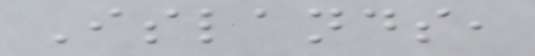Islands,
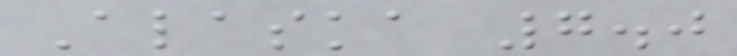Alaska 7.0
